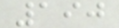190
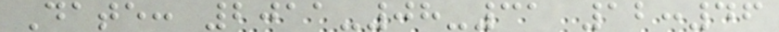Date: 2011-08-31 12:46
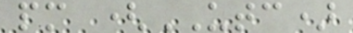pm (UTC)
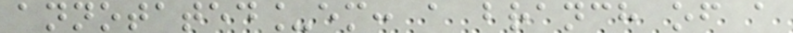annotated_em: a branch of a
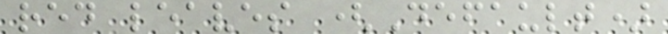red leaves (Default)
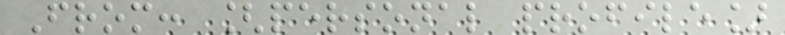From: [personal profile]
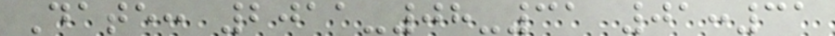Date: 2011-08-31 01:31
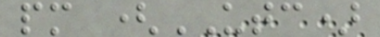pm (UTC)
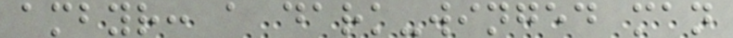ambyr: a dark-winged man
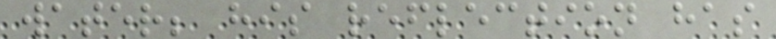water; his reflection has
